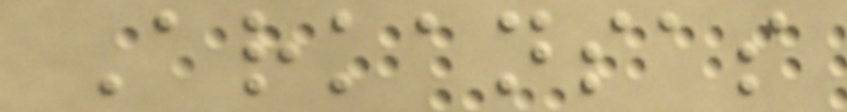Arkansas
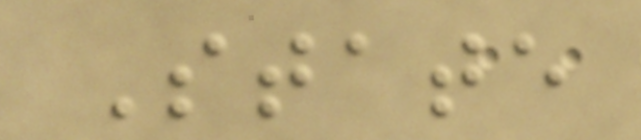State
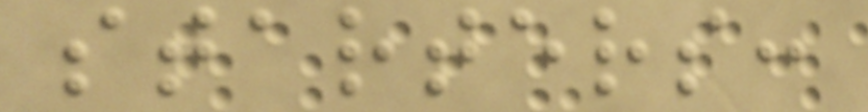starters:
